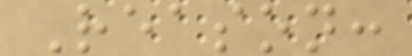Reason:
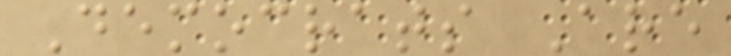Democrats Are
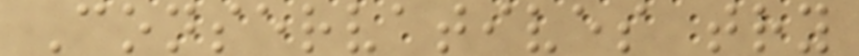Conservatives try
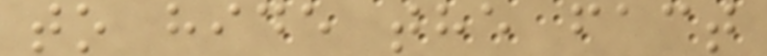to hide the fact
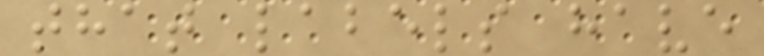that labels have
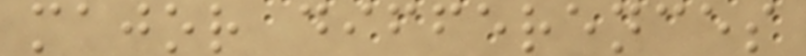major differences
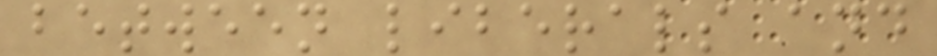between liberals and
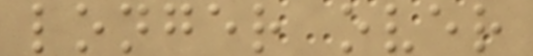longer over
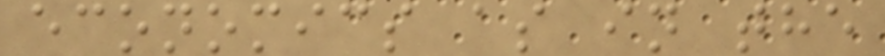economics as in the
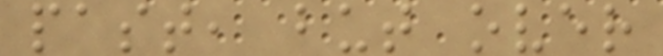past, but over
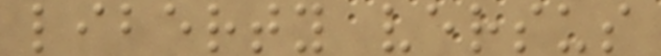liberty versus
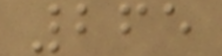265
